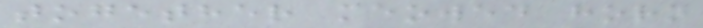together meowed horn
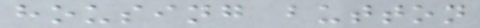housing button
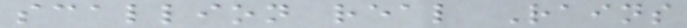scallion real Rains
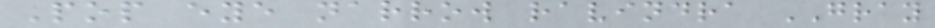Pop eye narrow ravindra GRAY
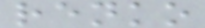renko
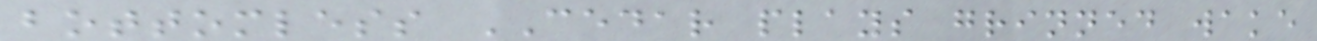bottomless CEDAR plays grinned wake
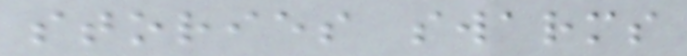stories swarms
